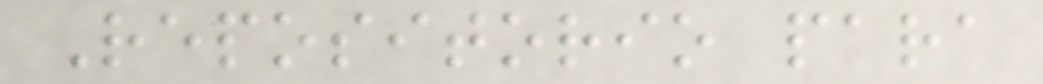Repositorio para
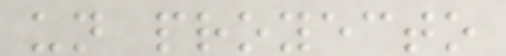un proyecto
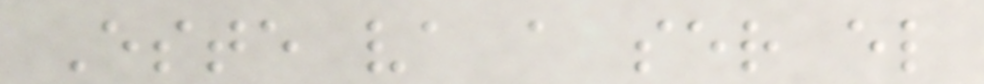Este va a ser el
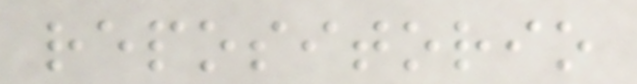repositorio
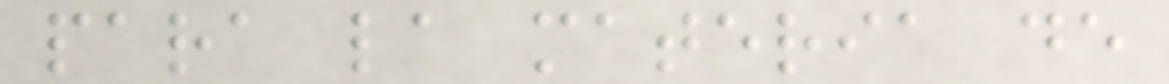para la materia de
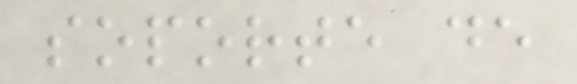soporte de
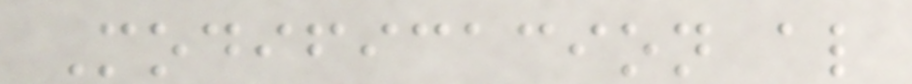Modificacion al
